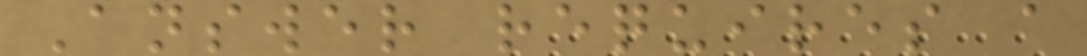Answer requires a
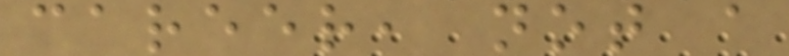career, not a
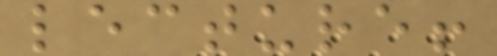lecture!
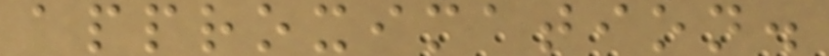approximation.
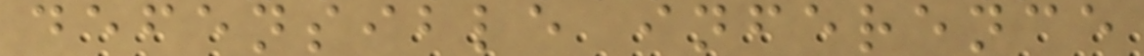defensible inference
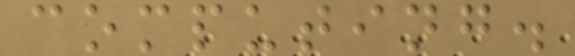computing.
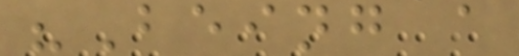"Being a
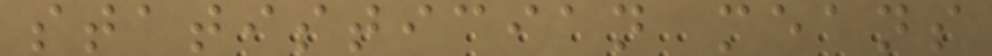statistician means
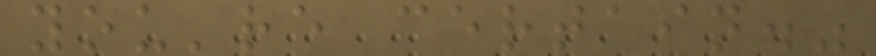you're certain."
